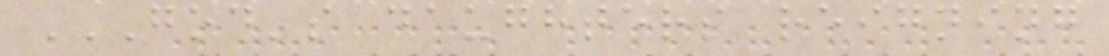GOD'S DAUGHTERS REIGNING
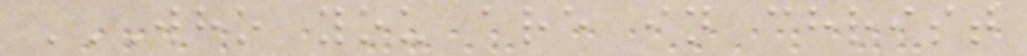WHO YOU ARE IN CHRIST
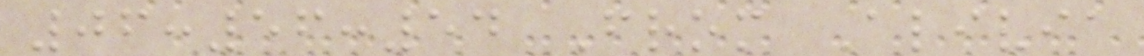06:56:54 From Alivia
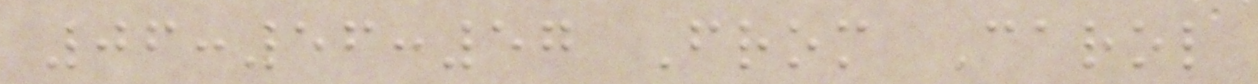06:56:57 From Carol
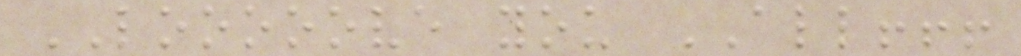LOOOOOVE you ALL!!!
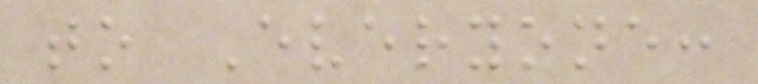to Everyone:
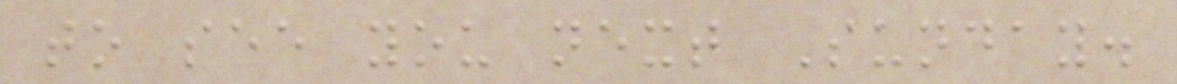to see you next Sunday.
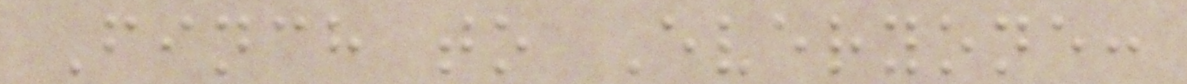Finch to Everyone:
